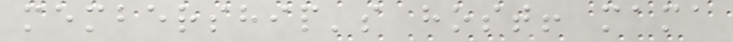membership's host! mama
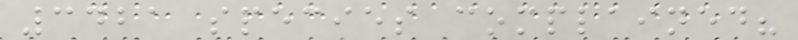3421 species complained?
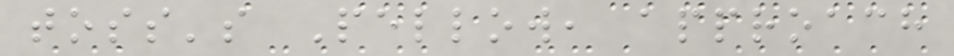toss's Pellow, approach
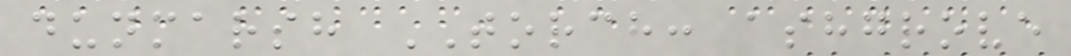dunmarsh TORCH: ashgrove
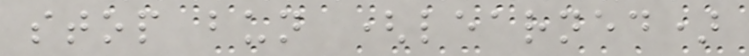stop bun (learned)
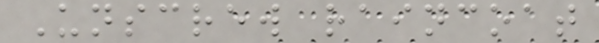Unscrew raincoat
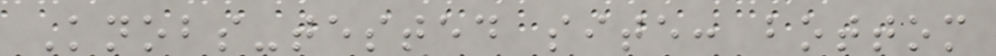Knobs-tested site: bottom
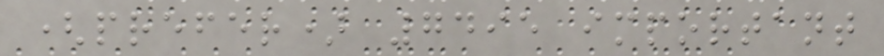(prefer) 7495 important
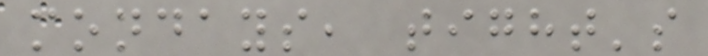mondays, tight's
